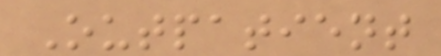Outpatient
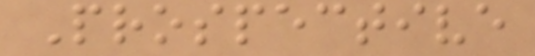Prospective
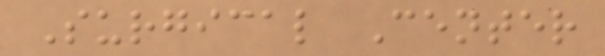Surgical Center
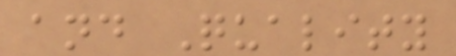and Quality
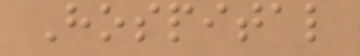Hospital
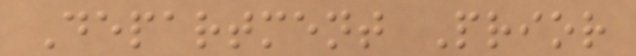Department Prior
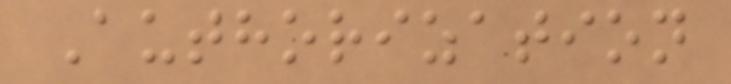Authorization
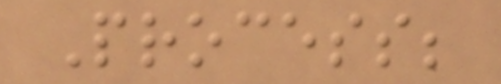Process;
